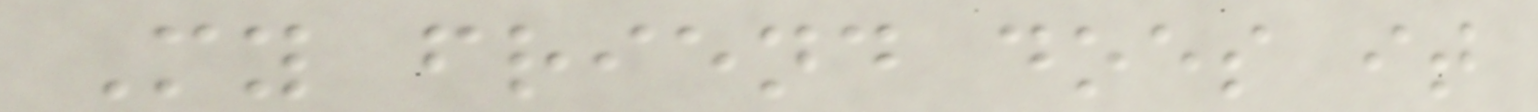My friend does it
